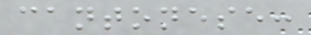cantonese:
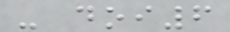- doi6
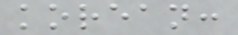korean:
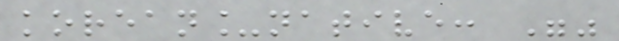korean_native: ""
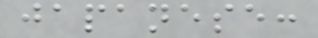japanese:
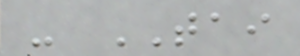- TAI
